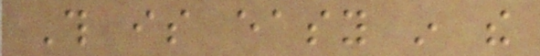This is easy in the
